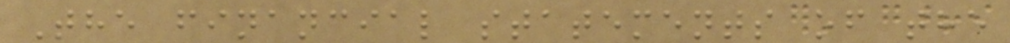The financial statements of the
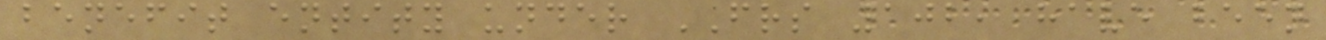benefit entity under FRS 102, have been
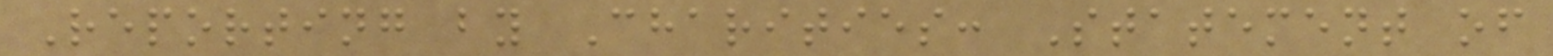Reporting by Charities: Statement of
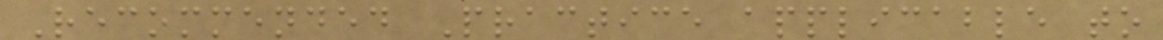Recommended Practice applicable to
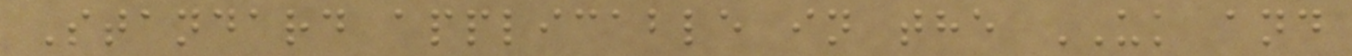Standard applicable in the UK and
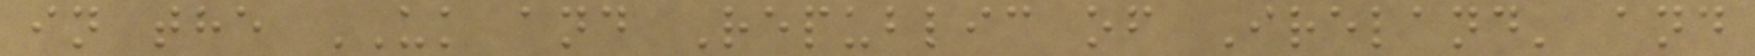in the UK and Republic of Ireland' and
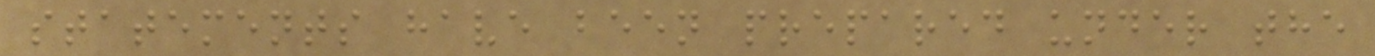statements have been prepared under the
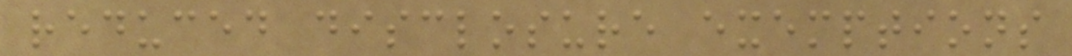reduced disclosure exemptions
